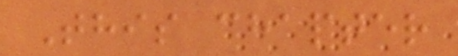This chapter
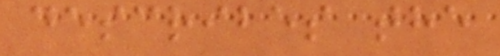describes the
